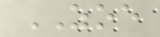ZOE
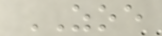ZOE
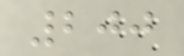200
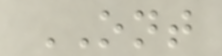ONT
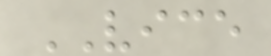VICE
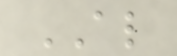AL
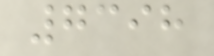7398
